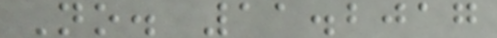No. 11.2017
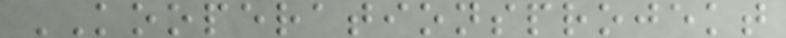KOOPERATIONSPROJEKT
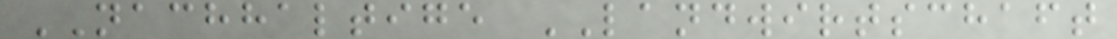NACHHALTIGE LANDWIRTSCHAFT
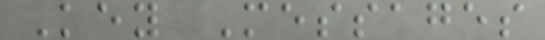Key Messages
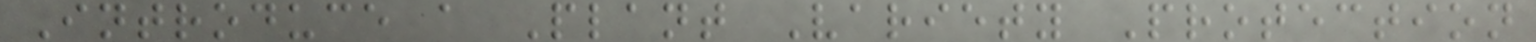Introduce a Plant Variety Protection
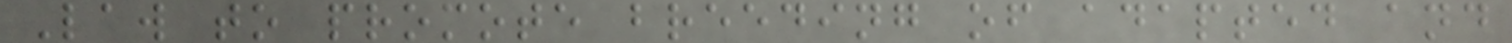Law to promote breeding of adapted and
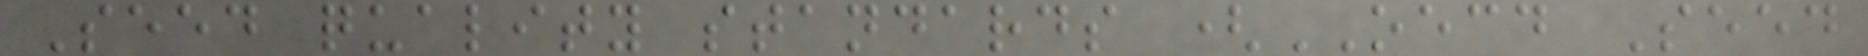Seed quality standards (OECD Seed
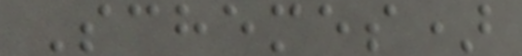Schemes)
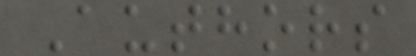Authors
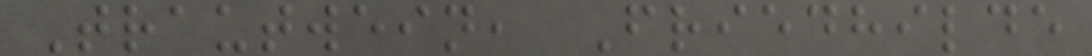Trautwein, Friedhilde
